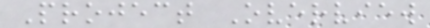Project Overview
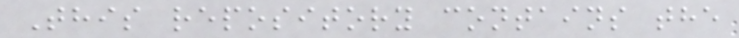This repository contains the
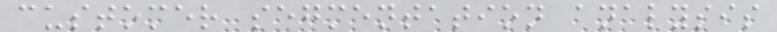customer segmentation analysis
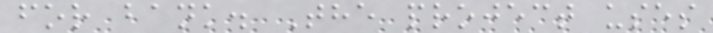for bank. The project uses
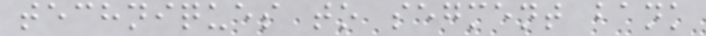techniques to segment bank
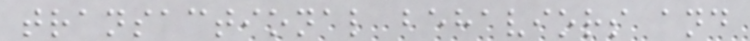transactional behaviors and
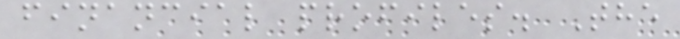financial profiles. The
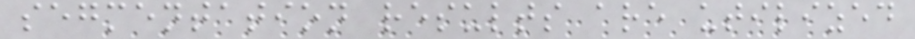segmentation results are utilized
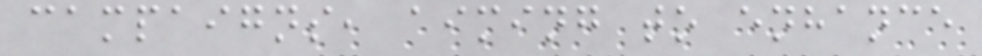campaigns, aiming to enhance
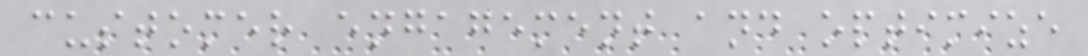customer engagement and optimize
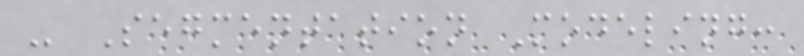- Segmentation Modeling:
